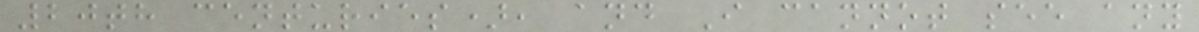20th centuries), and I cannot see any
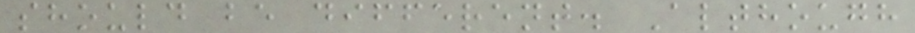should be different. Although
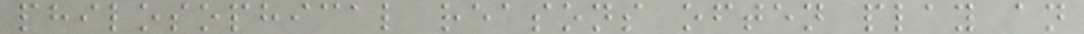philosophical reasons often play an
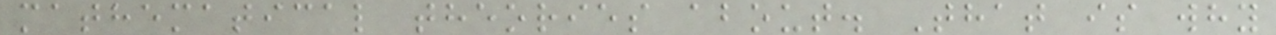mathematical theories about. That is why
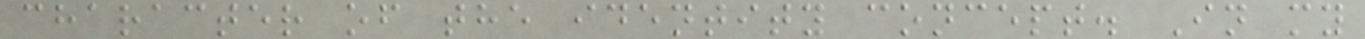character of the identity concept. In my
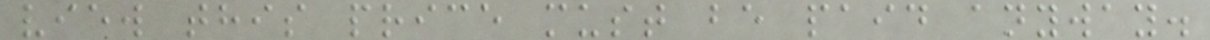view this price must be paid anyway.
